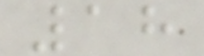18
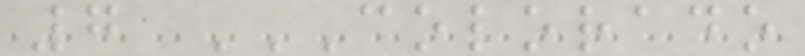7 COLORADO
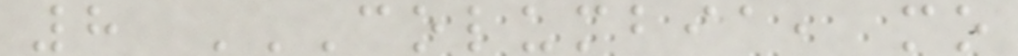8 COLUMBIA, MO
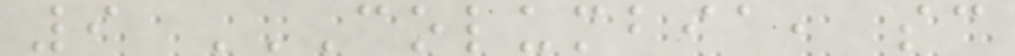9 COLUMBIA, SC
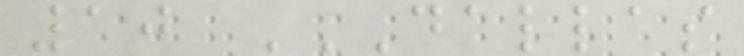10 DALLAS
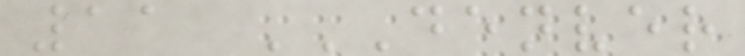11 DENVER
